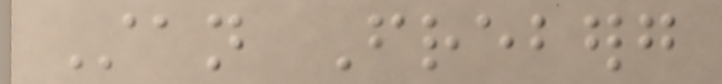Stan Freberg
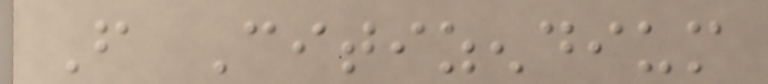From Citizendium
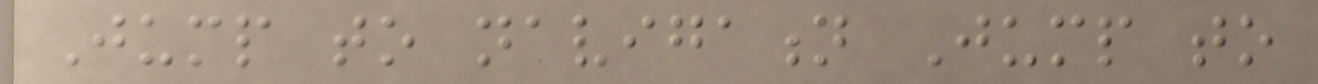Jump to navigation Jump to
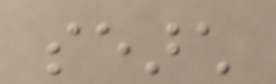search
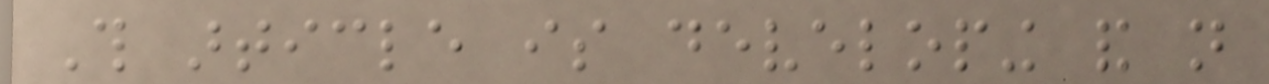This article is developing and not
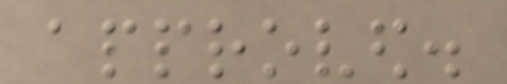approved.
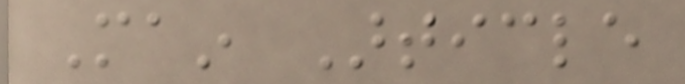Main Article
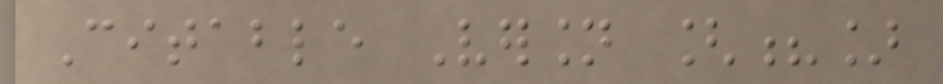Citable Version [?]
